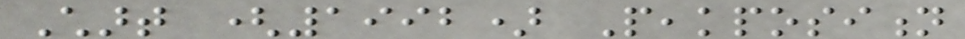Chart (1992) Peakposition
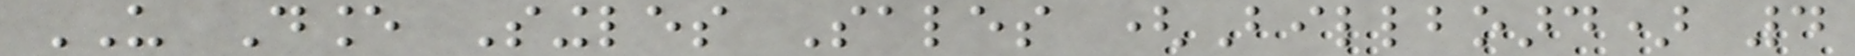US Dance Singles Sales (Billboard) 4
